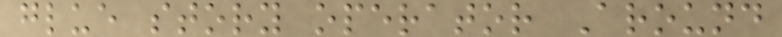glue story operator Around
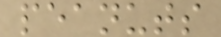peanuts
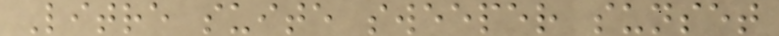Litre suite sweeper sunset
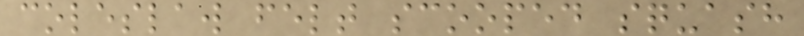coleslaw felt scooped squash
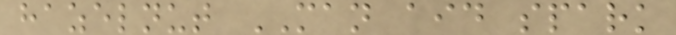hazelnut MAN aid spark
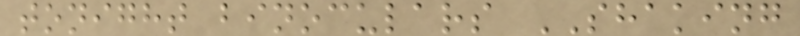tonight binoculars SHAKING
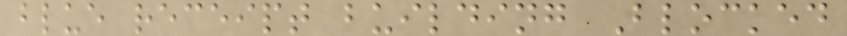blue receipt building Blocked
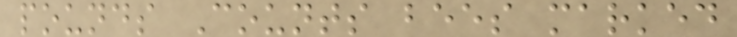pounds Counts bees marked
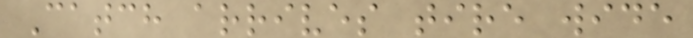Catch arrives tire wide
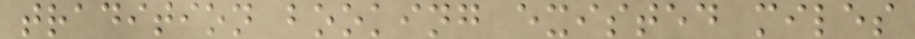tradition booking existed miles
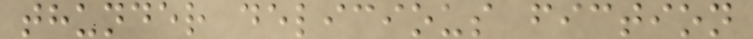thunder delicious fiction
